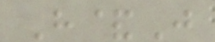H&J
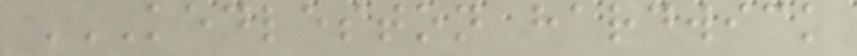KEDLESTON HARDWICK
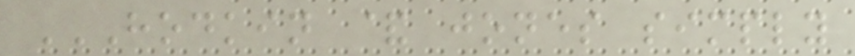HODKIN & JONES SIMPLY
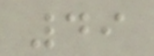49
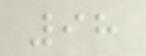98
